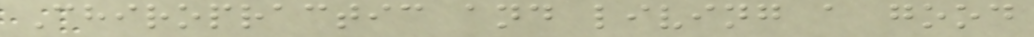Chiropractic and living a good
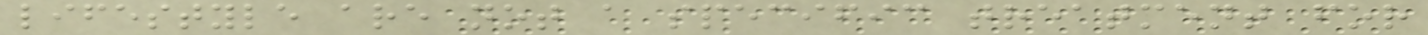lifestyle are not a specific treatment for
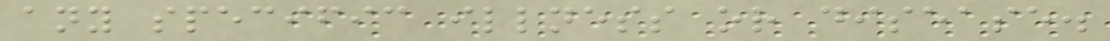any specific illness or disease.
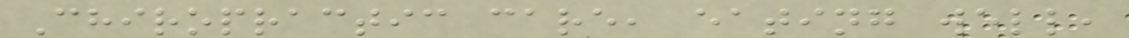Chiropractic care, eating well,
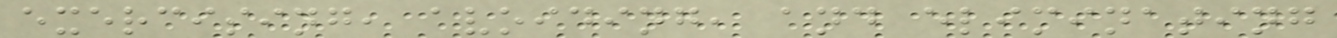exercising, avoiding, and eliminating
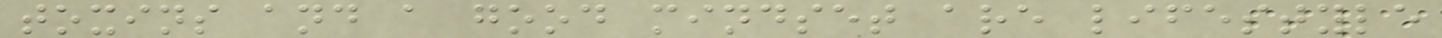toxins and a good mindset are lifestyle
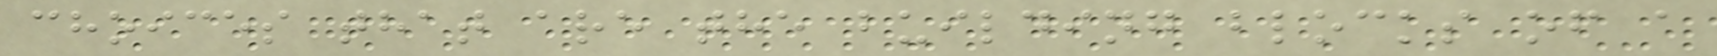choices that are the building blocks of a
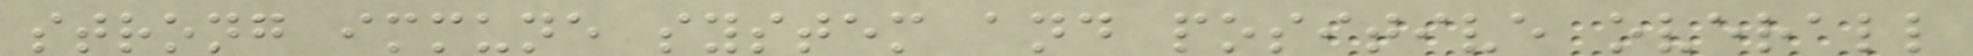strong immune system and positive overall
